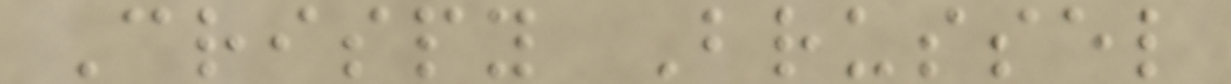Crispy Brussel
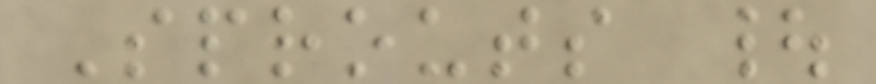Sprouts |
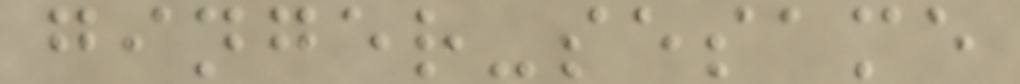ginger-sesame
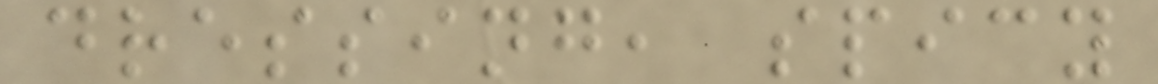dressing, spicy
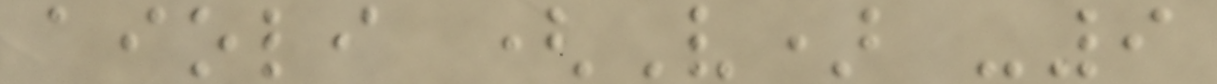aioli (V) -9
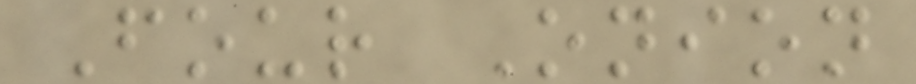Four Onion
